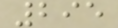295
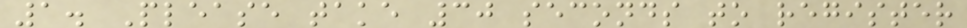1. Please take 30 seconds to register
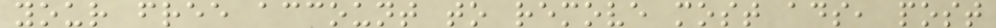your free account to remove most ads, post
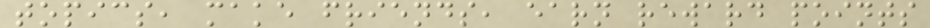topics, make friends, earn reward points
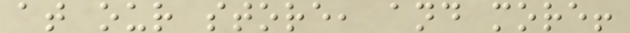at our store, and more!
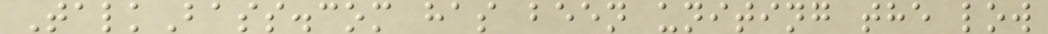TalkBass.com has been uniting the low
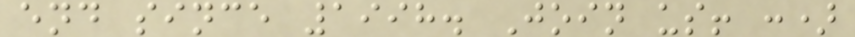end since 1998. Join us! :)
